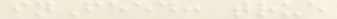inFeed: true
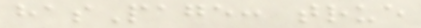hasPage: true
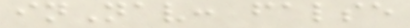inNav: false
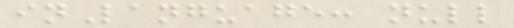inLanguage: null
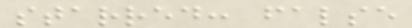starred: false
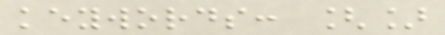keywords: []
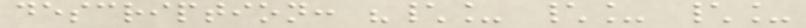description: "\_ \_ \_
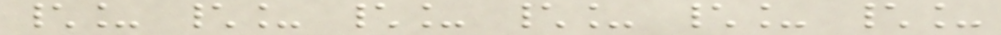\_ \_ \_ \_ \_ \_
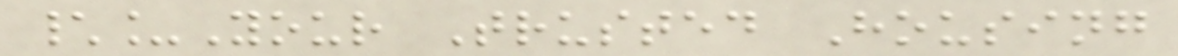\_Your Trusted Housing
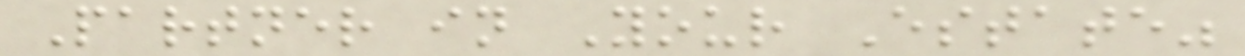Partner in Your Estate"
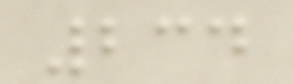234
